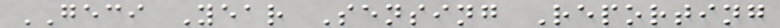GECI Year Sensing Reporting
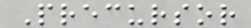Precursor
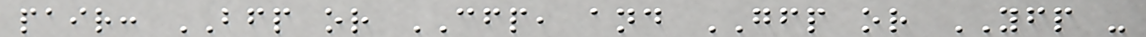pair: BFP or CFP, and GFP or YFP -
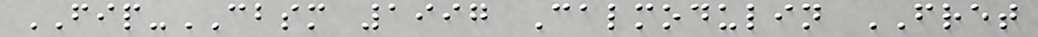FIP-CBSM 1997 Calmodulin FRET
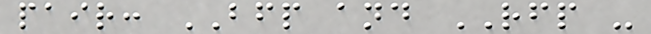pair: BFP and RFP -
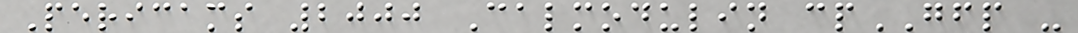Pericams 2000 Calmodulin cpGFP -
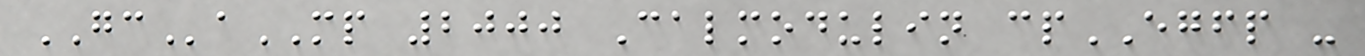GCaMP 2000 Calmodulin cpEGFP -
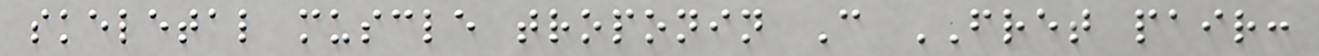skeletal muscle troponin C FRET pair:
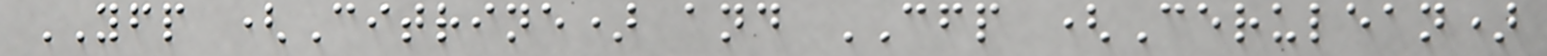YFP (Citrine) and CFP (Cerulean)
